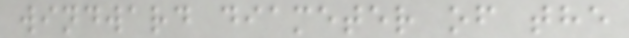windward diameter of the
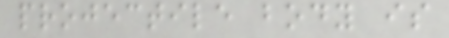projectile body is
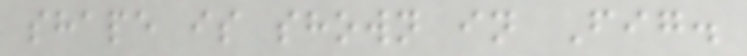shape is shown in Fig.
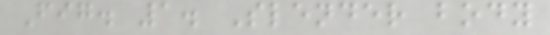Fig. 1. Slender body
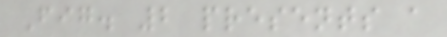Fig. 2 presents a
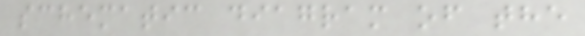schematic diagram of the
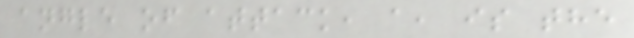angle of attack, a, is the
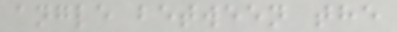angle between the
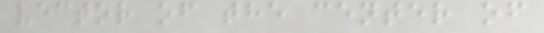vector of the center of
